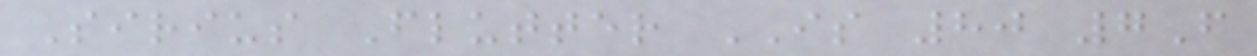Sirius Flutter IS 80 7F
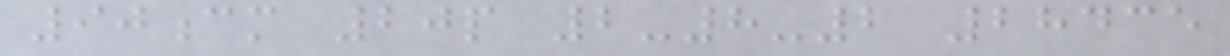90cm 20p 2-8-2 28435
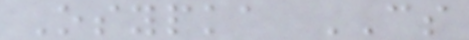Osypka CS
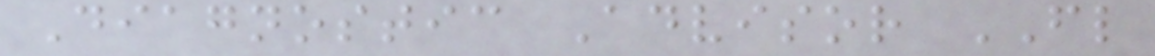Diagnostic Advisor FL
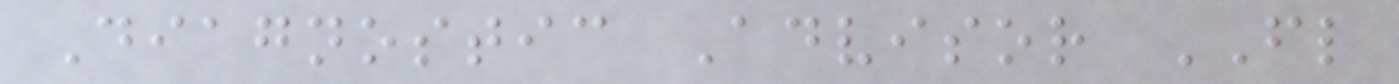Diagnostic Advisor FL
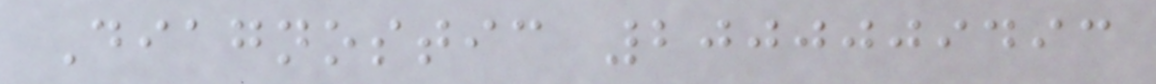Diagnostic 2000009493
